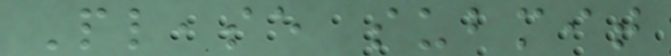Please submit
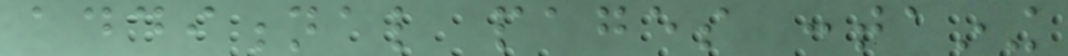additional pages containing
